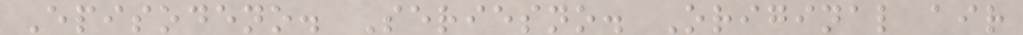Episodeno. Seriesno. Original air
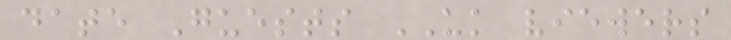date Guests UK viewers
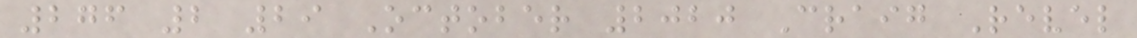276 2 29 October 2020 Craig Revel
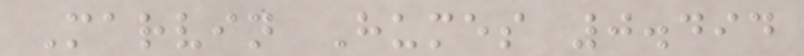Marvin Humes 0.494
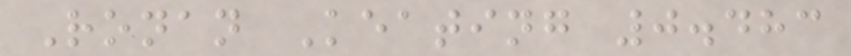Ronan Keating 0.483
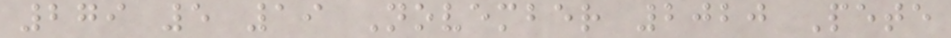279 5 19 November 2020 Pete
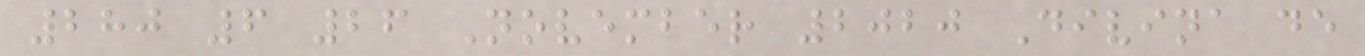280 6 26 November 2020 Divina de
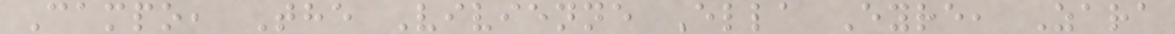Campo, The Vivienne Ella Eyre, Zara
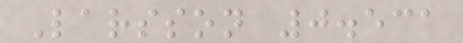Larsson 0.531
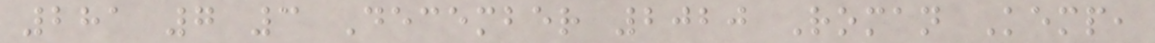281 7 3 December 2020 Roman Kemp,
